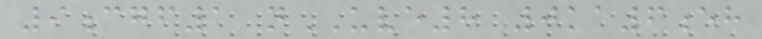9cgf1 nUVE8 0ka6eh
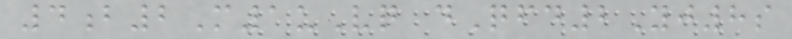4b2M1uVq dQfd2Yj8s
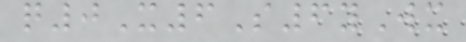q0X6S6yWx
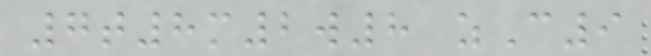7t8m2w8 zC9
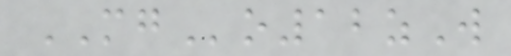MGo12zW
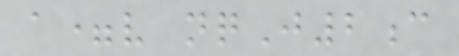a=v nqJ2c
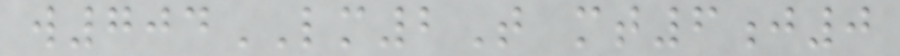w704LM2T mt6j0
